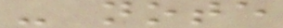- note
